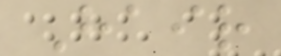Hair
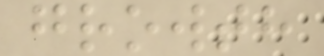growth
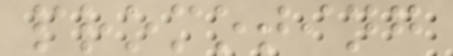promoting
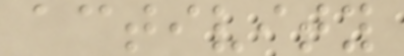activity
